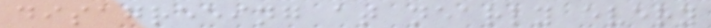disagreeing at nearly every
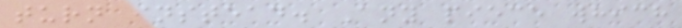turn instead. Any piece which
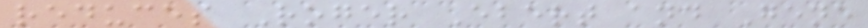reduces Roger Ebert and Gene
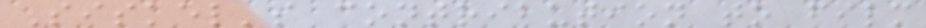Siskel's contribution to film
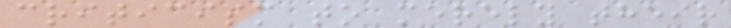criticism to merely their
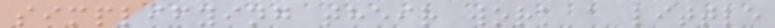simplifying their work a little
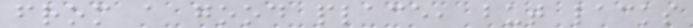from a good place, but lacks
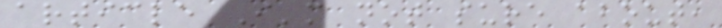article I'm not sure about,
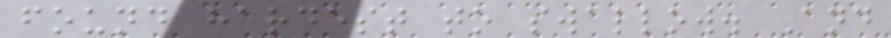found hardest to swallow. And
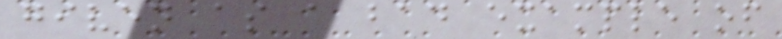given as a bad example of
